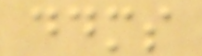ddms
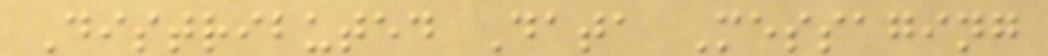Distributed Data Messaging
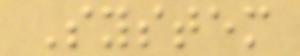System
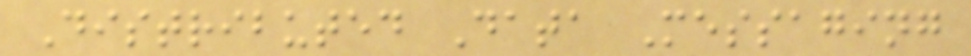Distributed Data Messaging
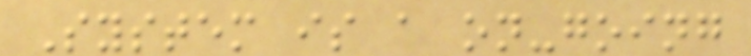System is a on-going
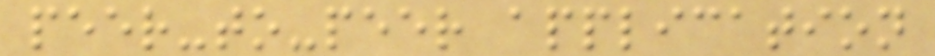peer-to-peer application
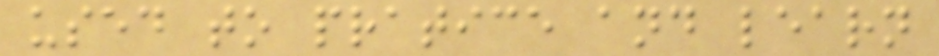used to pratice and learn
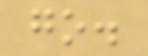go.
